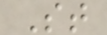St
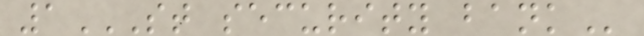1ST SECURITY BANK
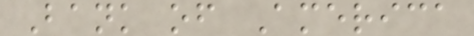Bank of America
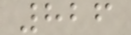826
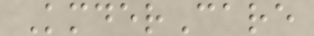KmderCare
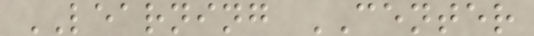LEARNING CENTER
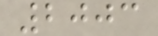2003
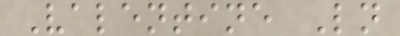Valentine Ln
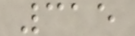315
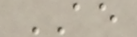AE
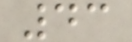43
